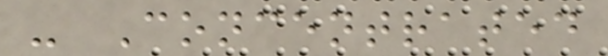- Concentrated
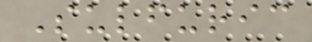Sulfuric
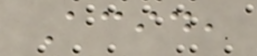Acid,
